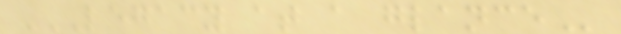LEGACY AT A GLANCE
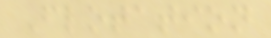Flotation
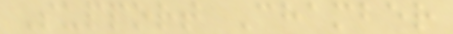Support Chamber
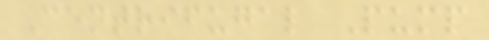Centrifugal Pump
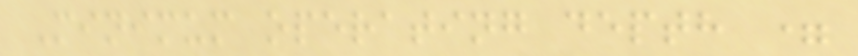Minimum operating depth =
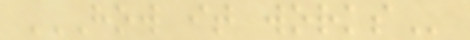HOW IT WORKS
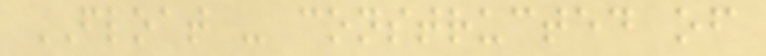FLOAT - constructed of
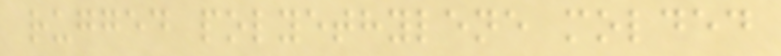rugged polyethylene molded
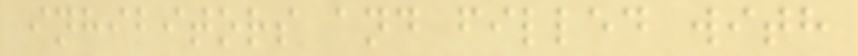inhibitors and filled with
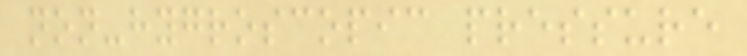non-hygroscopic pressure
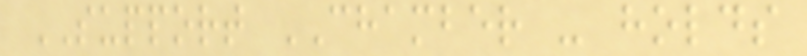SUPPORT CHAMBER - holds
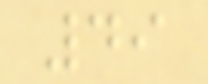49
